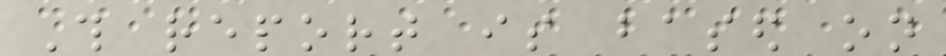This report is based on
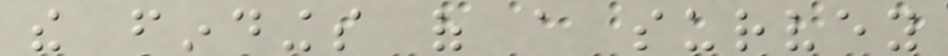the findings of a survey
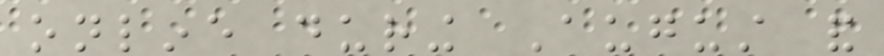online during August and
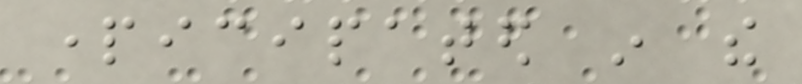participated in the
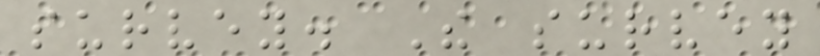survey. The survey
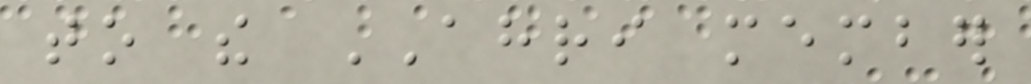to the AHRI member
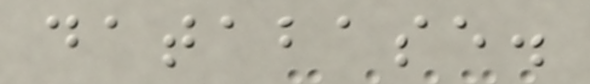database.
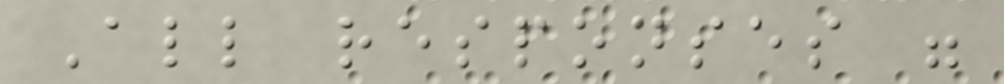All responses were
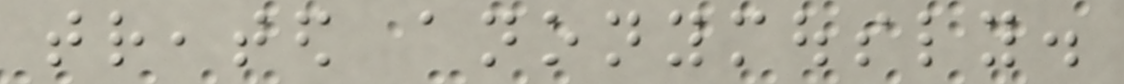treated anonymously.
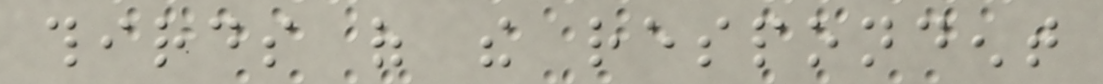thirds of the respondent
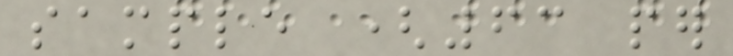sample (63 per
